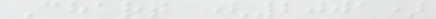Chart (2001)
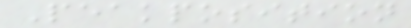Peakposition
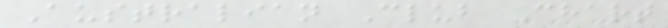Australian Club Chart
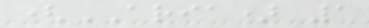(ARIA) 1
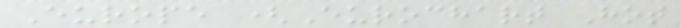Europe (Eurochart Hot
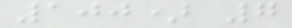100) 7
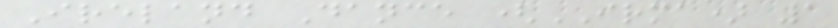Ireland Dance (IRMA) 1
